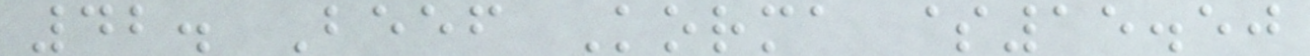42. Beef Korma $15.50
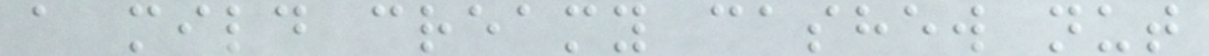a mild creamy cashew nut
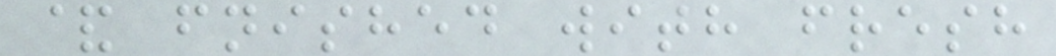& fnished with fresh
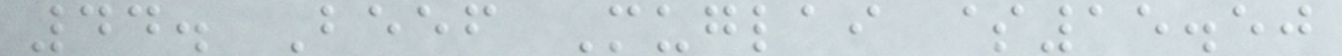44. Beef Muglai $15.50
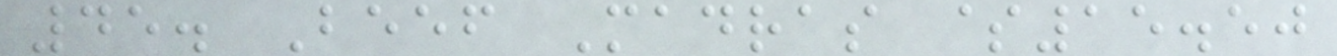45. Beef Madras $15.50
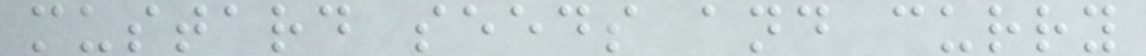mustard seeds and curry
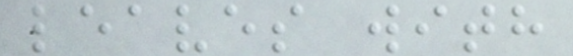leaves with
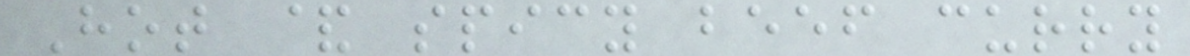Hot & spicy beef curry
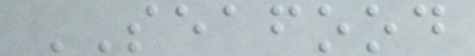SEAFOOD
